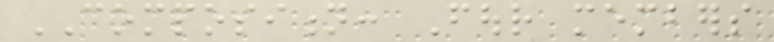COMPOSITION: Four members
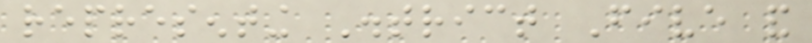representing District Five and
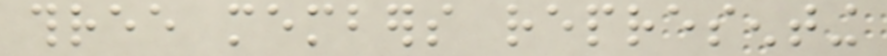three members representing
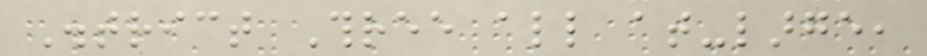District Three all at-large,
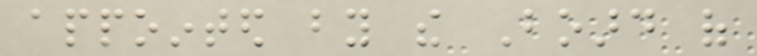appointed by the Board of
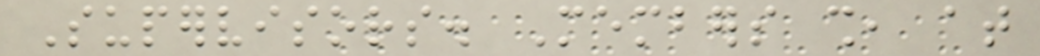Supervisors. Members shall, at
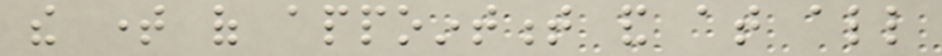the time of appointment and at all
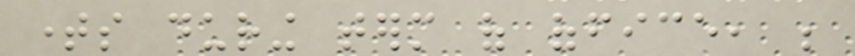times during term of office, be
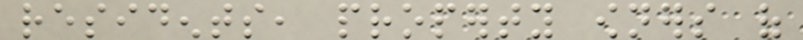residents, property owners of
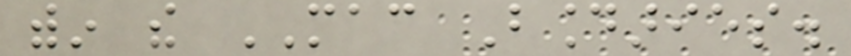within the MAC Boundaries.
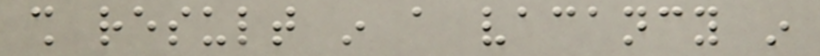shall result in a vacancy in
